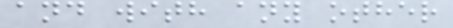and with any other
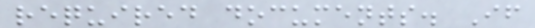required documents. If
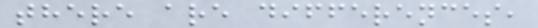there are differences,
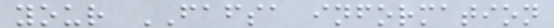your FAFSA information
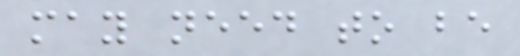may need to be
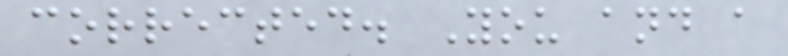corrected. You and a
